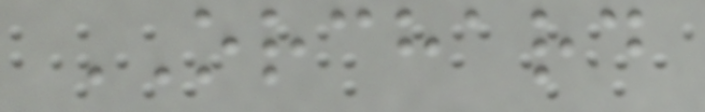ORCHARD
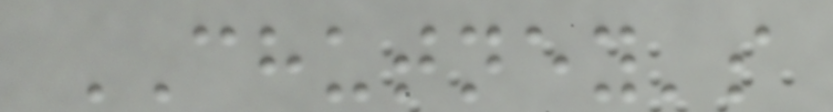CHUTNEY's
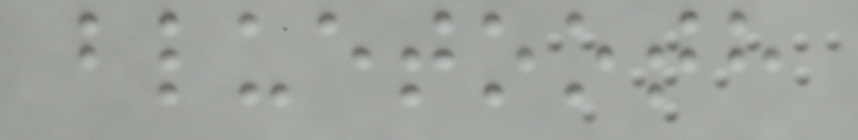bluetooth
